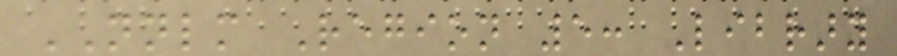NNLM Region 5: Library
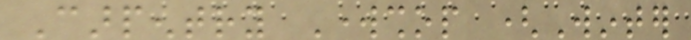Carpentry Workshop (Winter
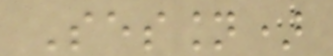Session)
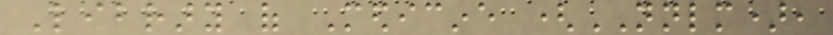Library of Medicine (NNLM),
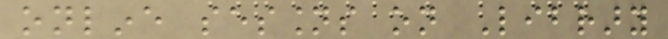online sessions on Library
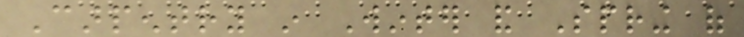Carpentry in Winter and Spring of
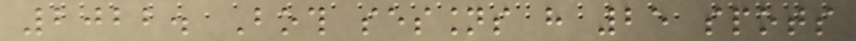2022. Both sessions have 25 spots
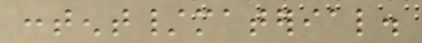content/material.
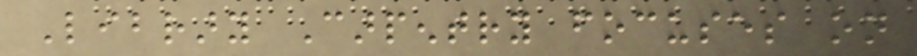Library Carpentry focuses on
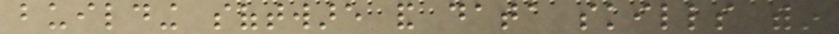building software and data skills within
